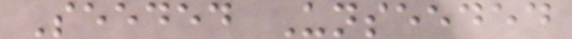Seeded Unseeded
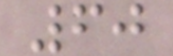60
